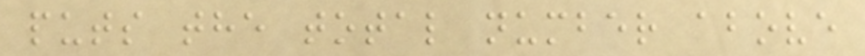puts the total number above
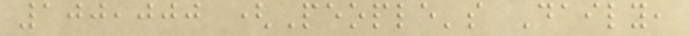100,000 (People's Daily,
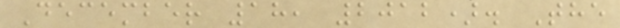December 18, 2012). The
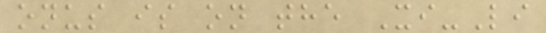onus is on the Xi-Li
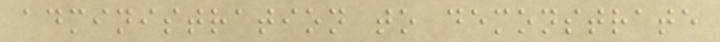administration to demonstrate
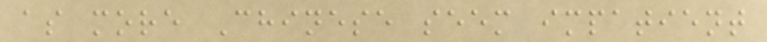as more Chinese seem impatient
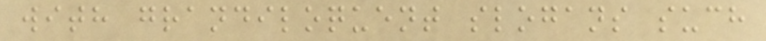with grandiloquent slogans such
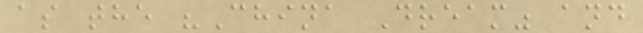as the "China Dream" and
